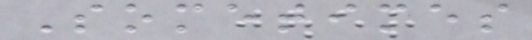Sometimes
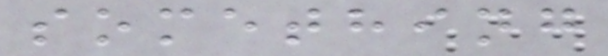something
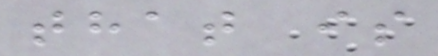that is
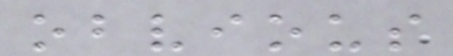obvious
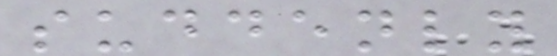suddenly
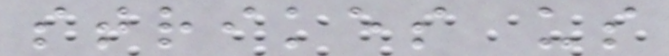strikes us
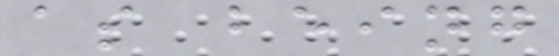as being
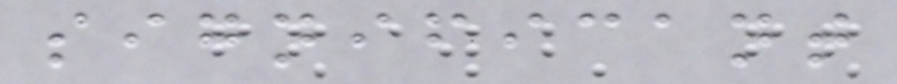significant
